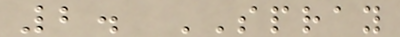2. SPRAY
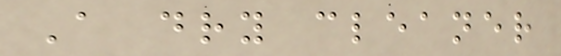A dry cleaner
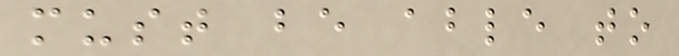must be able to
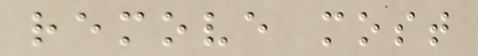remove most
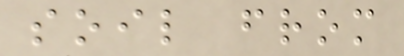soil from
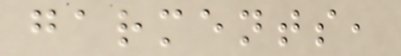garments,
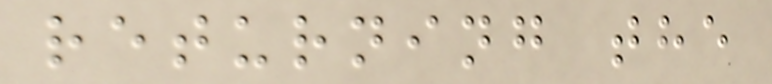returning the
